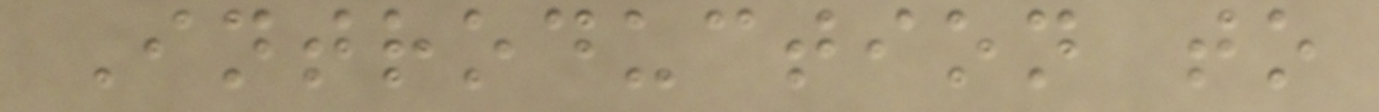Introduction to
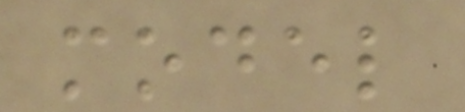model
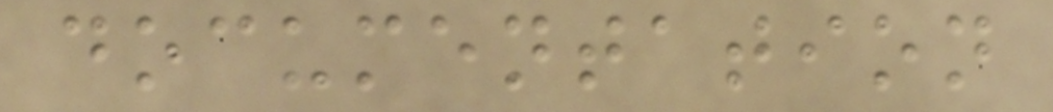documentation
